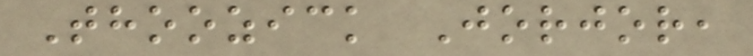Thoozick Jorjor,
